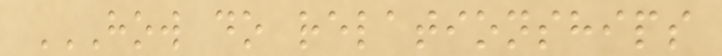HOW DO RELATIONSHIPS
